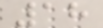18
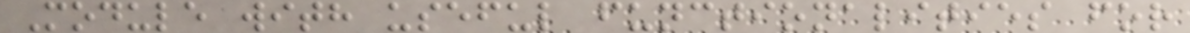Module with useful functionalities for
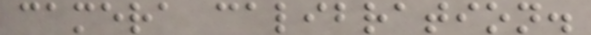camera calibration.
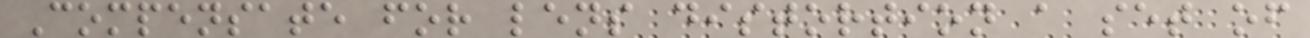Compensate for lens distortion a set of
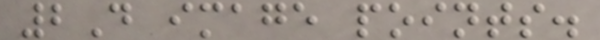2D image points.
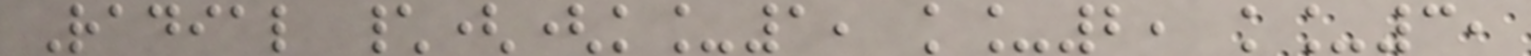Radial \((k_1, k_2, k_3,
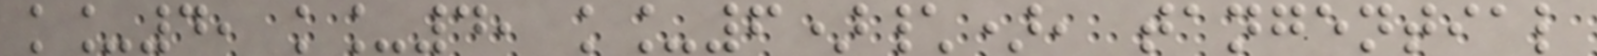k_4, k_4, k_6)\), tangential
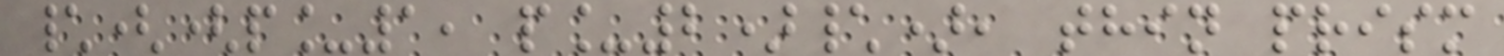\((p_1, p_2)\), thin prism
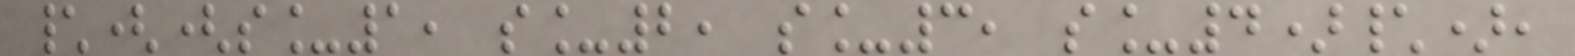\((s_1, s_2, s_3, s_4)\),
